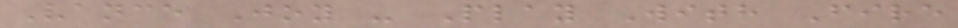Vance Joy - Play With Fire
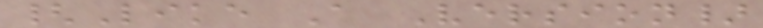{Like A Version}
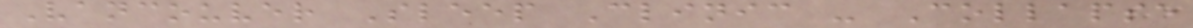Vancouver Sleep Clinic - Collapse
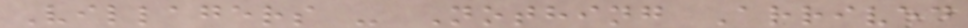Villagers - Nothing Arrived
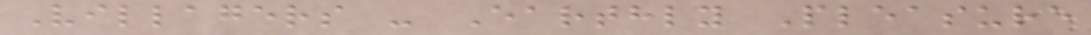Villagers - Earthly Pleasure
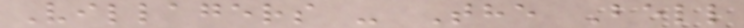Villagers - The Bell
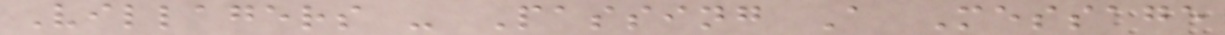Villagers - Passing A Message
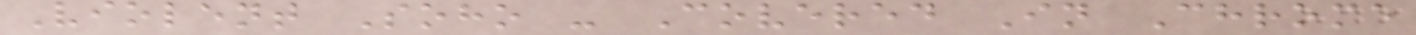Violent Soho - Covered In Chrome
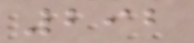292
